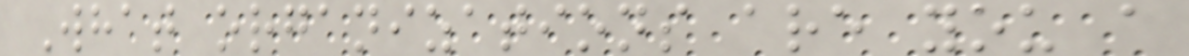What organizations are you a
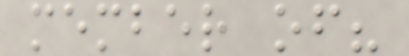member of?
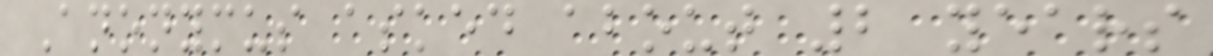Anonymus asked about 2 years
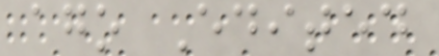ago Edited
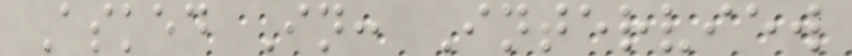Asked In: Interview
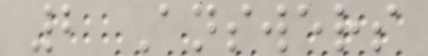2 Answers
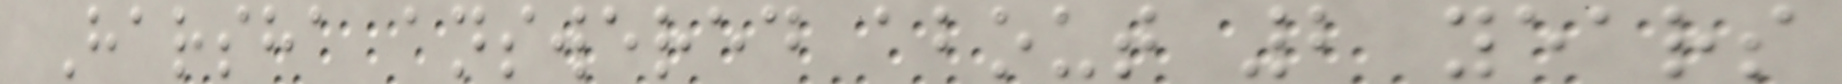Harsha answered about 2 years
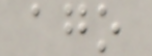ago
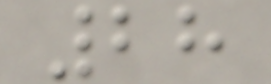28
